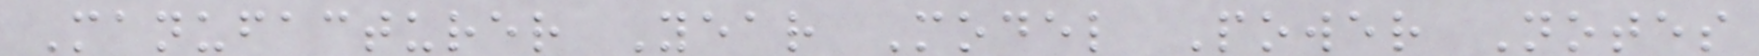Manufacturer Year Model Power Notes
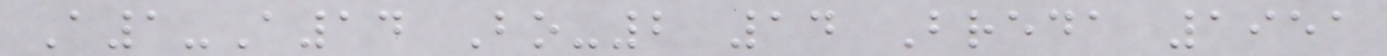A1-A14 Bo-2 14 Breda 1951
